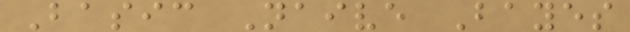Basic Naive Bayes
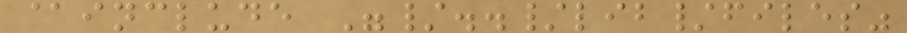@include "/../lib/files"
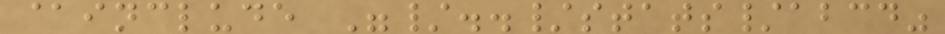@include "/../stats/abcd"
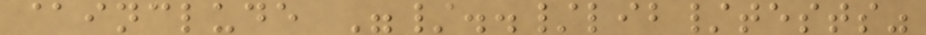@include "/../lib/tests"
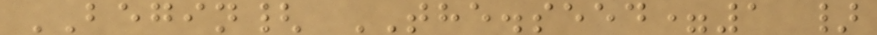BEGIN{ THE.seed=1 }
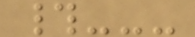#---
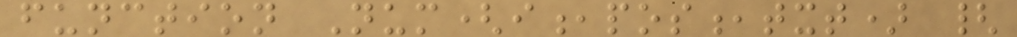function Num(i,pos,txt) {
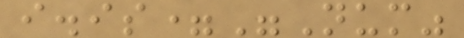i.is="Num"
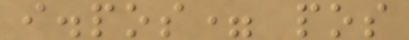i.pos= pos
